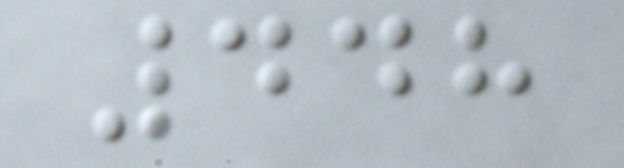448
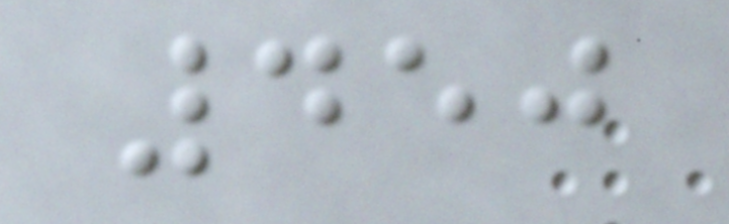450
